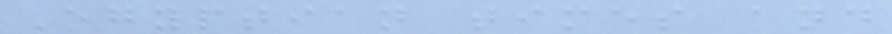Egyptian times and
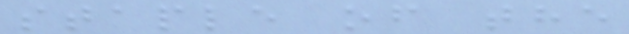staple of the
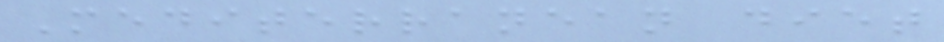Mediterranean diet
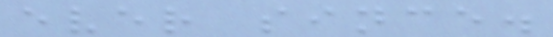ever since.
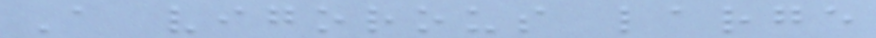A vigorous large
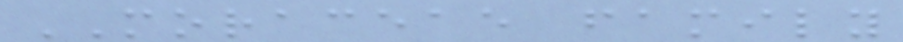MORACEAE family
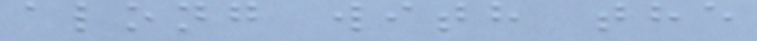along with the
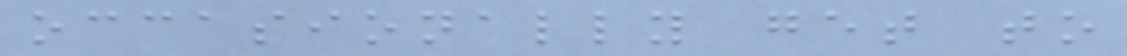occasionally get to
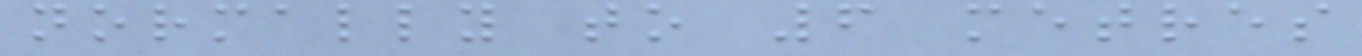normally to 6 metres
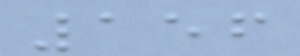156
